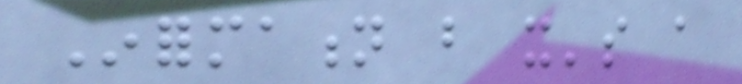Information but it's a
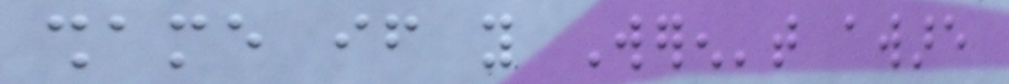shame if you Weren't aware
